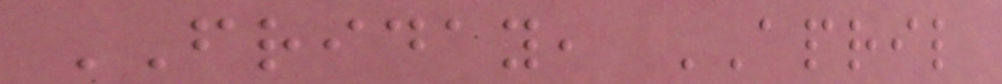FRIDAY, APRIL
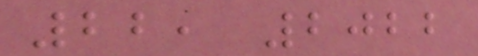22, 2022
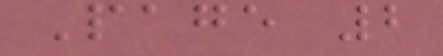Page 2
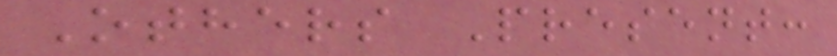Others Present:
